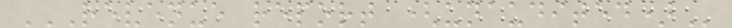REVENUE REPORT (UNAUDITED)
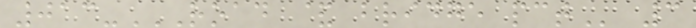013-ROAD & BRIDGE PCT 3
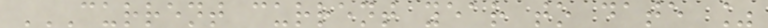CURRENT CURRENT YEAR TO DATE %
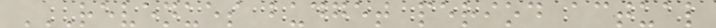REVENUES BUDGET PERIOD ACTUAL
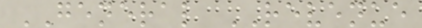GENERAL REVENUE
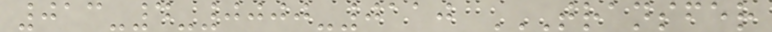013-4-0000-0110 TRANSFER
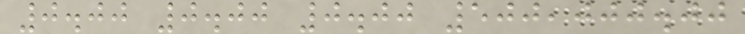0.00 0.00 0.00 500,000.00
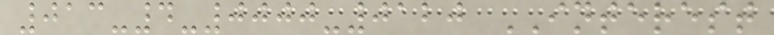013-4-0000-0120 INTEREST
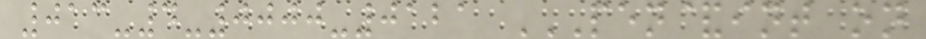013-4-0000-0121 PEN&INT ON
